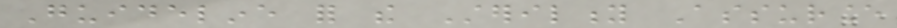Guideline for the Sterility Assurance
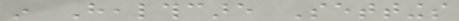in Healthcare Settings
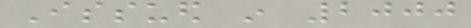Issued in 2000
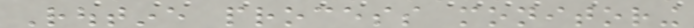Routine process monitoring
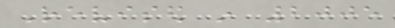Revised in 2005
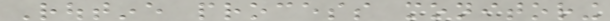Routine process monitoring
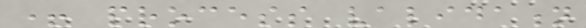+ process validation
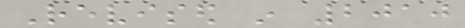Revised in 2010
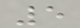5
